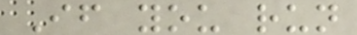If you run
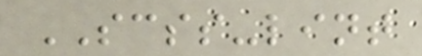SCSS-lint
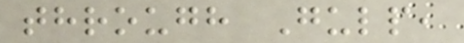through Gulp,
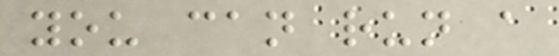you can run a
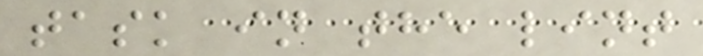task in the lint
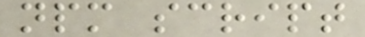npm script
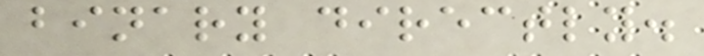binary directly.
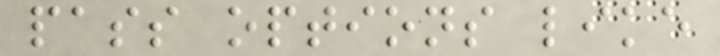pass options like
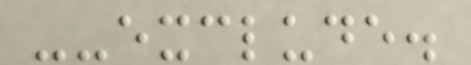--exclude.
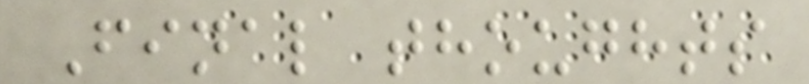Final thoughts
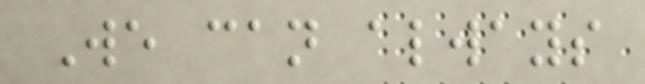We can always
